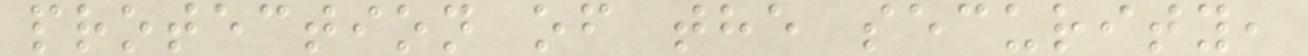protection of the security,
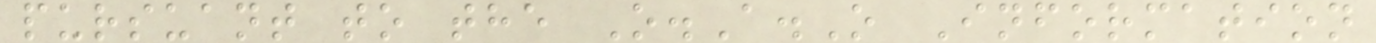pursuant to the O.A.O Information
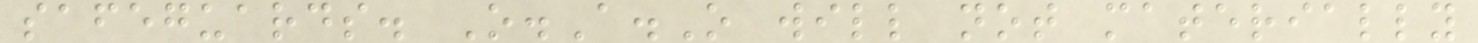safeguards. O.A.O will not materially
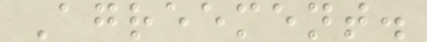Agreement.
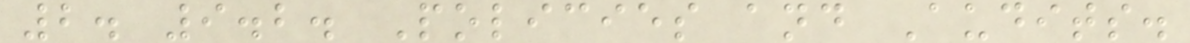2. 9.2. Policies and Audits.
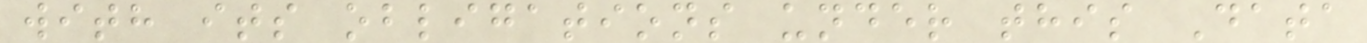with its obligations under this Data
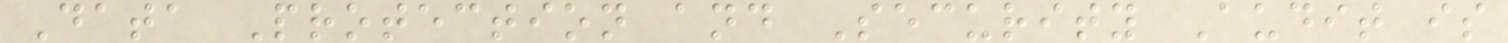Data Protection and Security Audit is
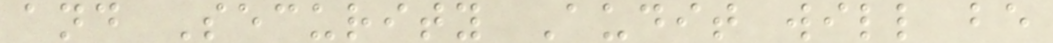and Security Audit will be
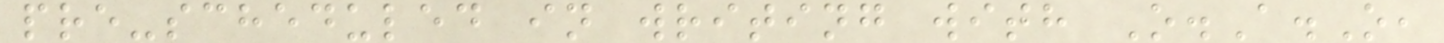pre-scheduled in writing with O.A.O,
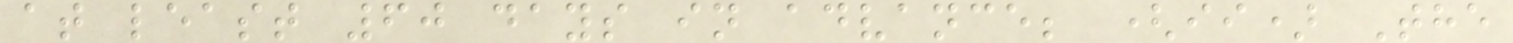at least 60 days in advance; (ii) The
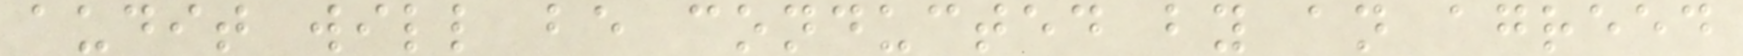audit will be conducted by an agreed
